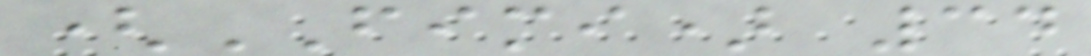(FIMI) 34
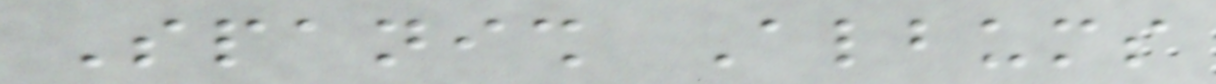Spanish Albums
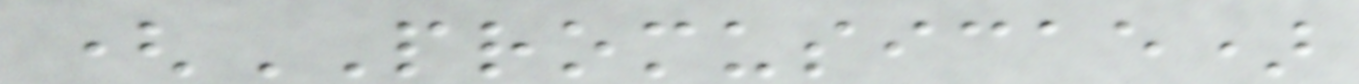(PROMUSICAE)
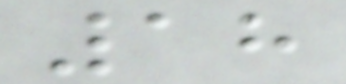18
